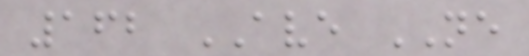162 AVE NE
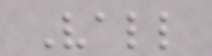Vall
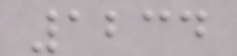1234
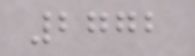2772
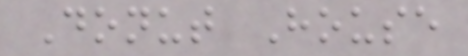Donut House
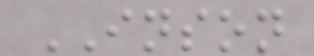INSON
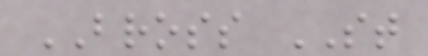BROSS ST
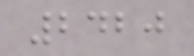2420
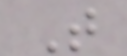T
